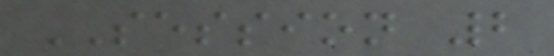SESSION 2
